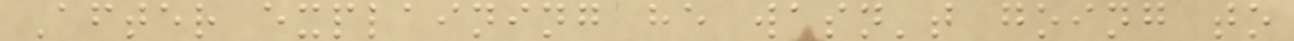After explaining he wasn't going to
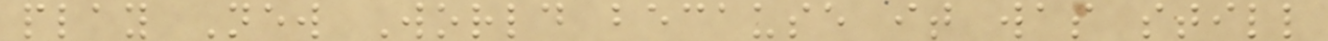play New World because it was still
